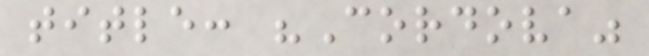title: "Cordova"
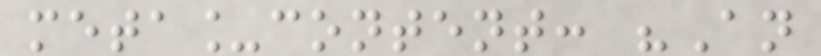meta_content: "An
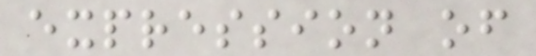expression of
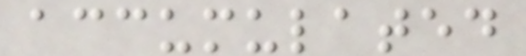accumulated
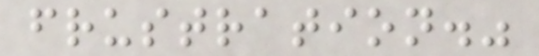frustration."
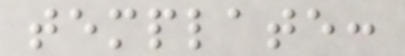template:
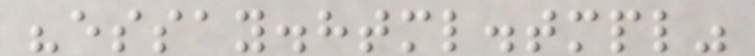"essay.html.tmpl"
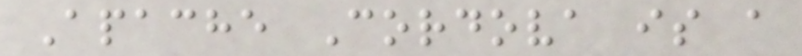Apache Cordova is a
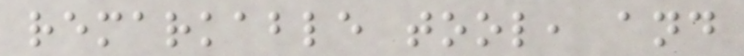remarkable tool, and
